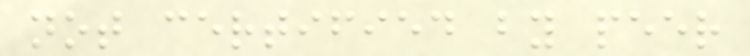not certified by peer
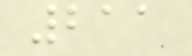211
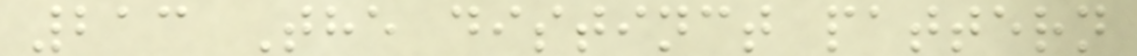213 The distinct pattern
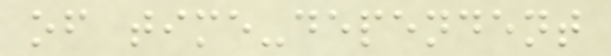of time-dependent
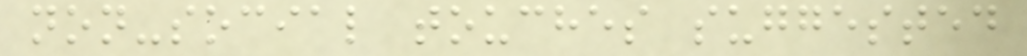non-social touches suggested
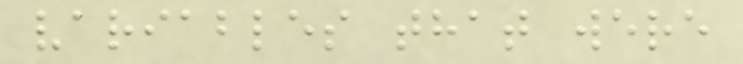variables that were
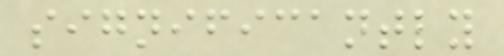significantly
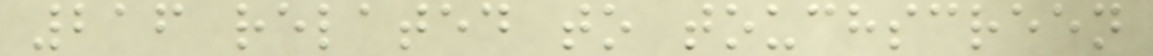216 related to touchscreen
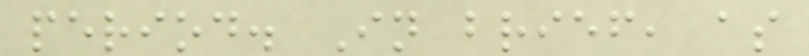period. In brief, as
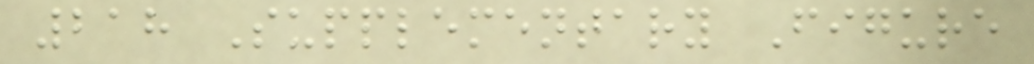218 Supplementary Figure
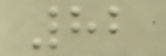82
